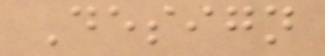Design
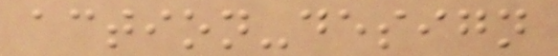action-design
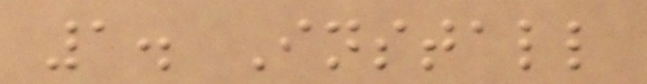1. Install
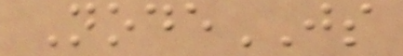NodeJS
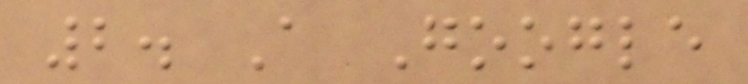2. A Google
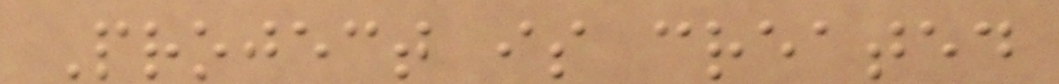Project is created
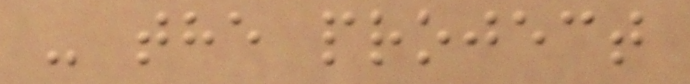- the project
